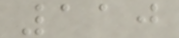110
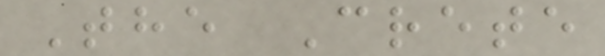The Crete
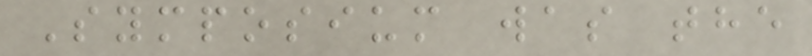Symposium was the
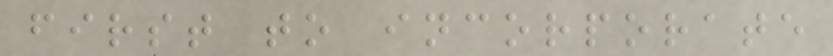first to incorporate
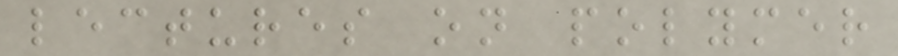lectures on polymer
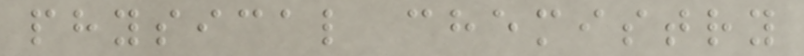physical chemistry
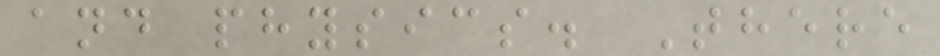and physics. There
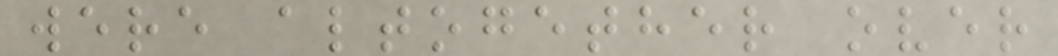were altogether over
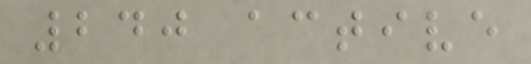240 active
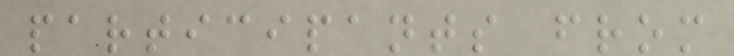participants from
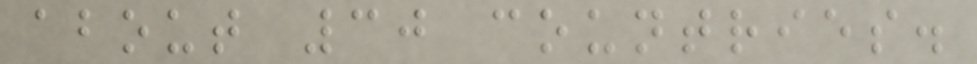about 30 countries.
